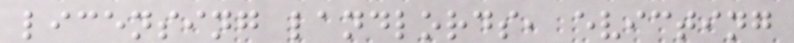licensing landlords, evicting
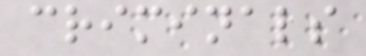criminals
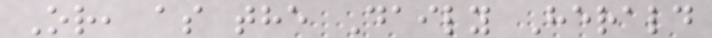Or, as the Daily Herald
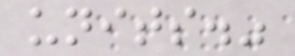units."
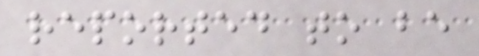reported to be
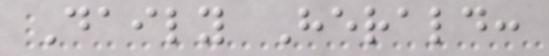Daily Herald:
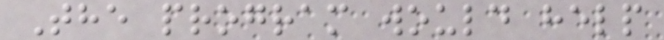The program would help
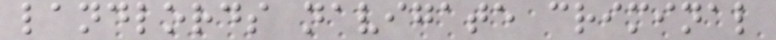landlords navigate criminal
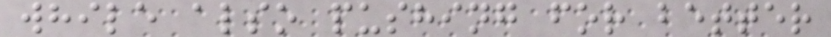while also pushing for better
